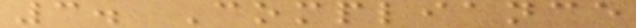3. Compliance
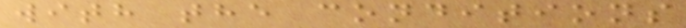with the conditions
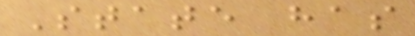State has
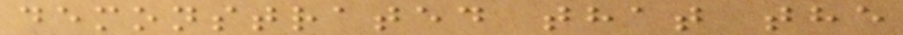demonstrated that the
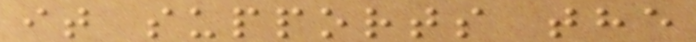it supports the
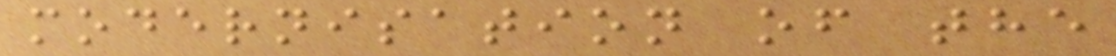modernisation of the
